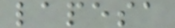lapesa
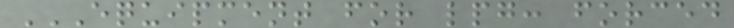EQUIPMENT FOR LPG: FORCED
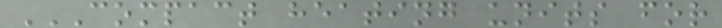COMPACT HEATING UNITS FOR
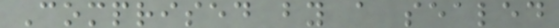Comprised by a sealed
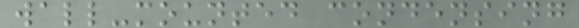wall-mounted condensing
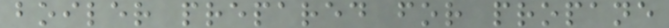boiler prepared for propane
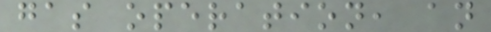gas operation, an
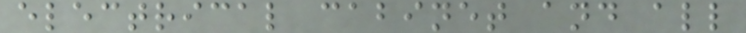electrical cabinet and all
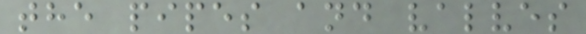the pipes and valves
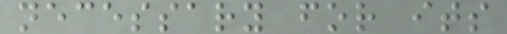necessary for its
